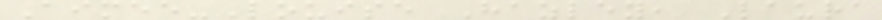Aimee-Louise Hazley, Laura
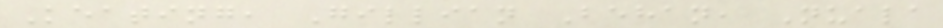Keating, Gillian Behan, Nuala
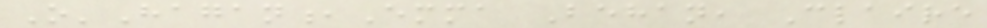O'Hagan,Emma Behan, Claire
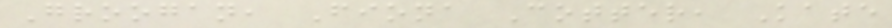Groogan, Fiona Cotter, Kate
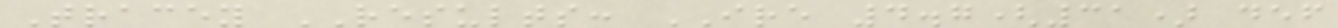Tracey RESULTS: IRE 4.7(31) def
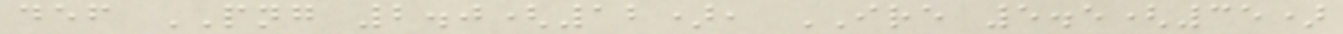def PNG 2.0(12), IRE 5.5(35)
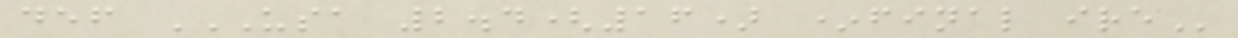def USA 2.4(16) *FINAL IRE
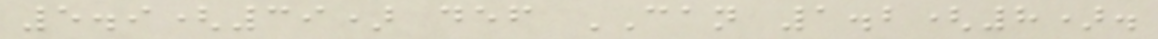5.9(39) def CAN 1.2(8).
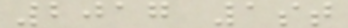2017 1st
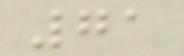71
